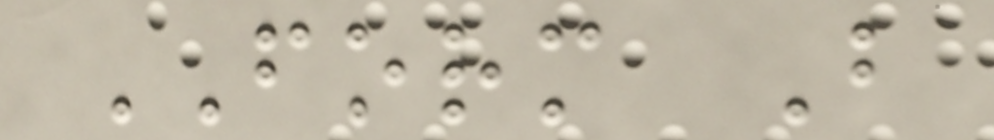FORM B
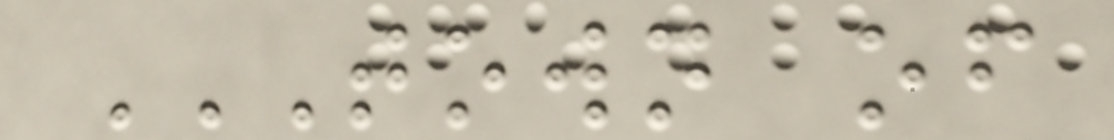TOWN OF
